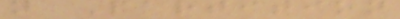n Partition
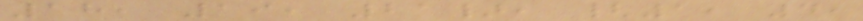18, 19, 21}, {1, 4,
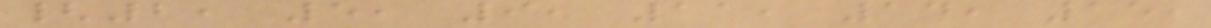{2, 5, 9, 11, 14, 15,
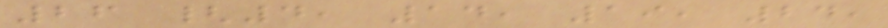26 {4, 14, 19, 24,
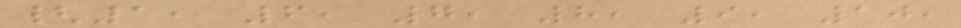{1, 6, 7, 8, 9, 10,
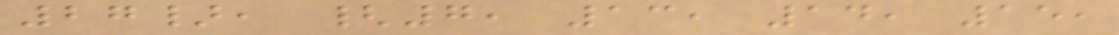27}, {7, 13, 14, 15,
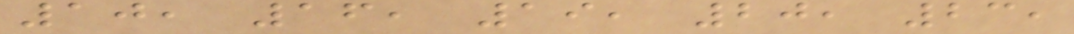10, 16, 19, 20, 23,
